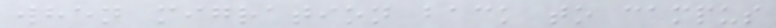when migration back to campus
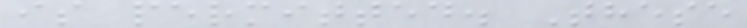is permitted. These
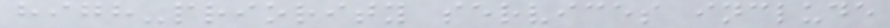high-priority services include
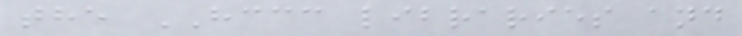the HCCC libraries and
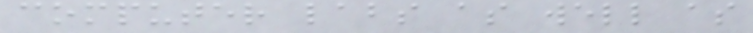computer labs as well as
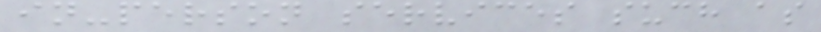in-person services such as
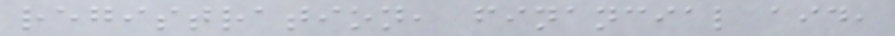registration, financial aid,
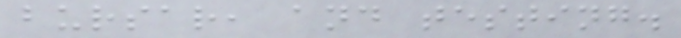bursar, and testing.
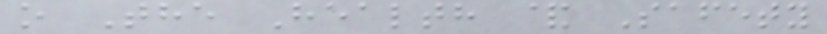o The Health & Safety
